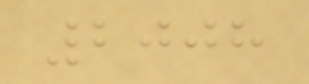2008
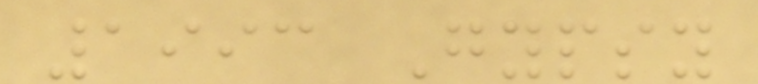1993 Gypsy
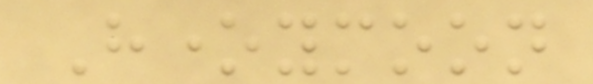Honeymoon
